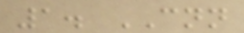1. CNN
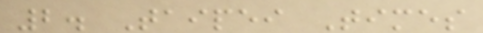2. Taipei Times
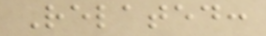Related:
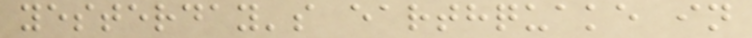yesterday's earthquake in
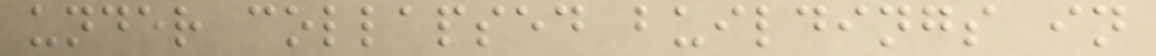under collapsed buildings in
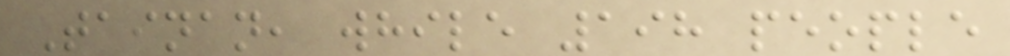Tainan, while 198 people
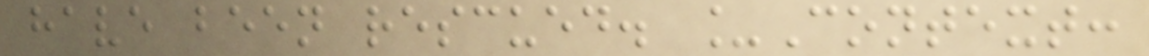have been rescued. _Context:
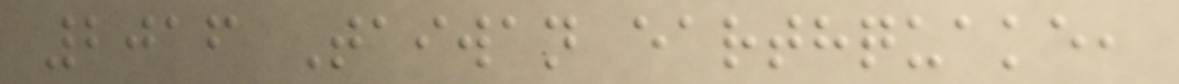2016 Taiwan earthquake,
